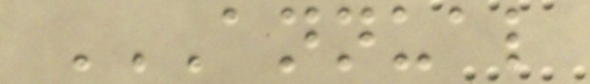ANNUAL
